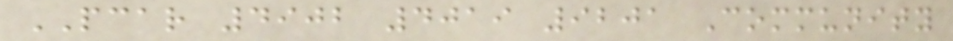PCAR 4902 4019 9201 Community
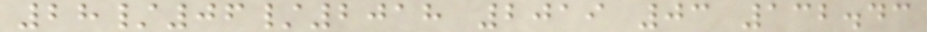28/06/2018 2019 03 132.43
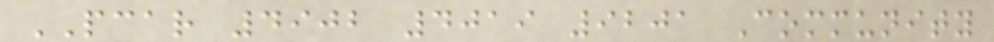PCAR 4902 4019 9201 Community
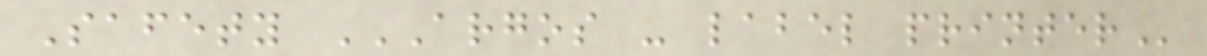Safety ARGOS - LABEL PRINTER
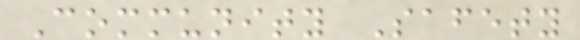Community Safety
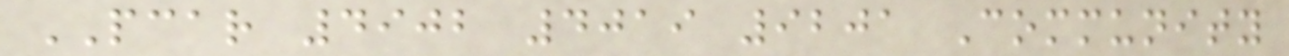PCAR 4902 4019 9201 Community
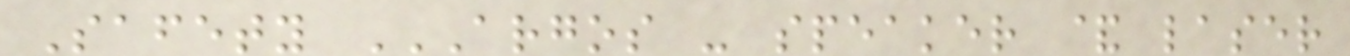Safety ARGOS - SPEAKER & LASER
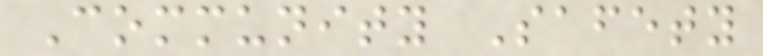Community Safety
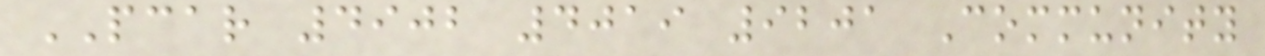PCAR 4902 4019 9201 Community
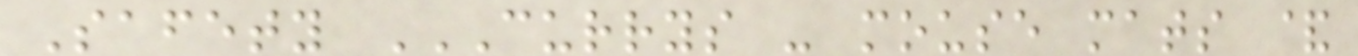Safety CURRYS - MOUSE MATS &
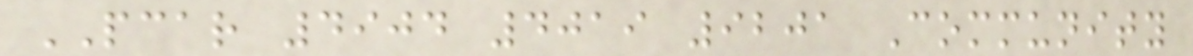PCAR 4904 4019 9201 Community
